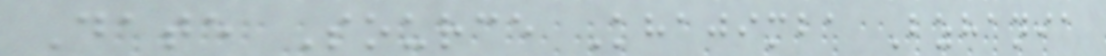Date Source Khajimba Bzhania
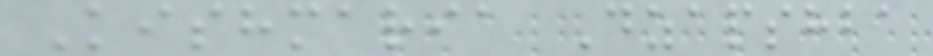Kishmaria Dzapshba
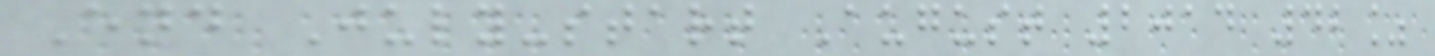End July-start August 2014 42%
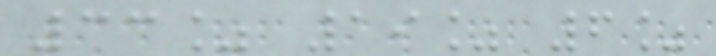33% 19% 6%
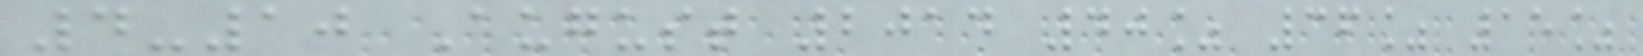4-10 August 2014 40% 36% 15%
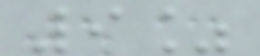9%
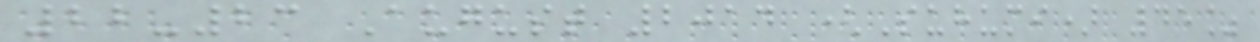22-23 August 2014 (Suhumi) 45%
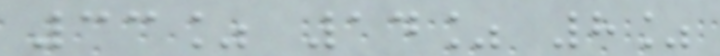33% 14% 8%
